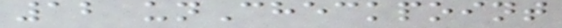12 unCheckpoint
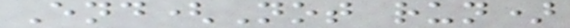End(Not run)
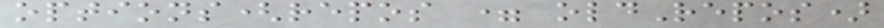options(repos = oldRepos)
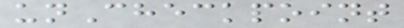unCheckpoint
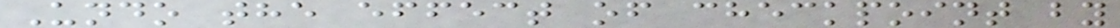Undo the effect of checkpoint by
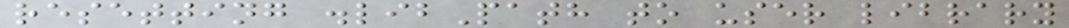resetting .libPath to user library
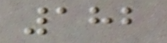182
